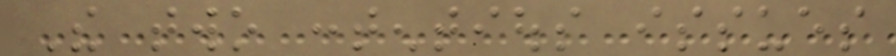The two contentious issues
